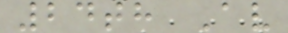24th Av
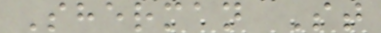Sherman St
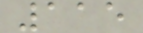115
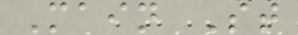Main St
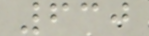630
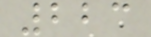223
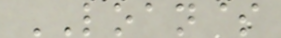LOAN$
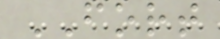FORT
